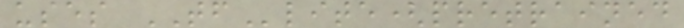uses TFlite(pretrained
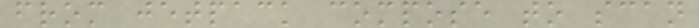from jetpack compose to scan
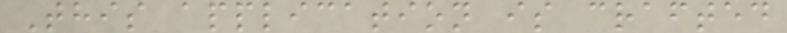This application is crafted
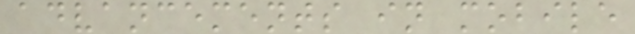advancements in mobile
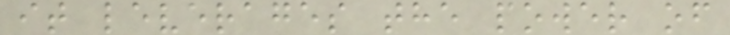it leverages the power of
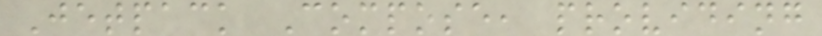Jetpack Compose, providing
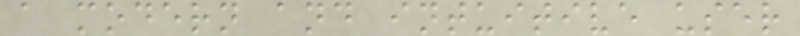a modern and intuitive user
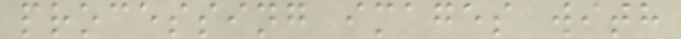processing images with
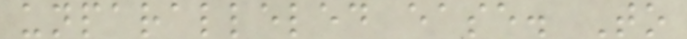unparalleled ease. To
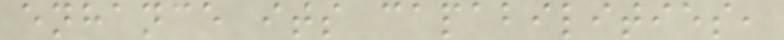enhance its capabilities,
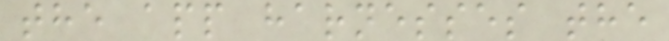the app harnesses the
